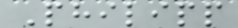Philipp
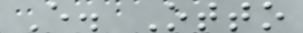E. Otto
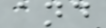and
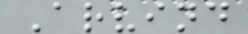Arvind
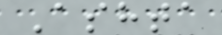Ashta
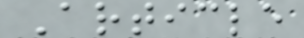Article
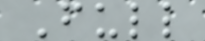Full
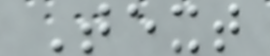Text
